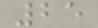25
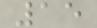15
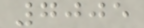7005
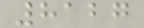8127
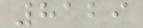8129
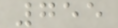755
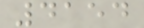4154
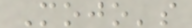Mojo's
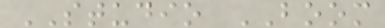STUDIO BOOM
